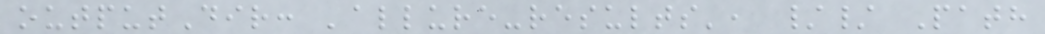outputDir: 'allure-results', // Path
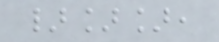}]],
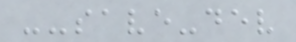--save-dev
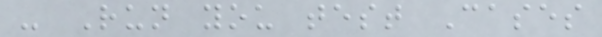- Run you test Cases
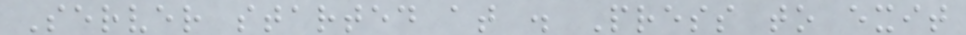Server started at . Press to exit
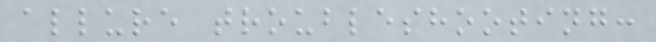allure troubleshooting:
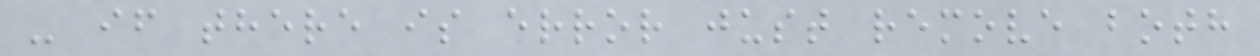- if there is error just remove both
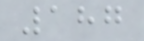187
